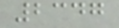2347
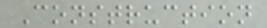Construction
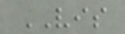VIS
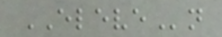ELEVEn
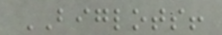BIGLOTS!
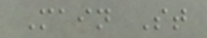Main St
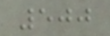500
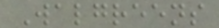Walgreens
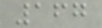167
